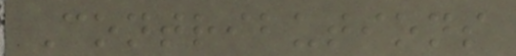Contributions
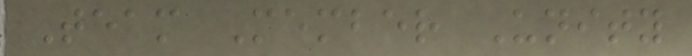Team Member Unity
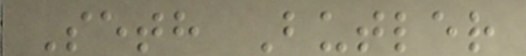Seth Butler
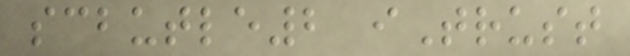scbutle2 iTrust
